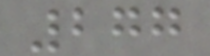277
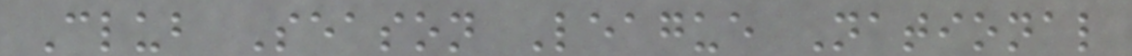Club Season League National
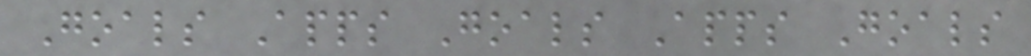Goals Apps Goals Apps Goals
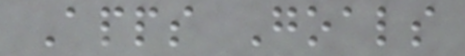Apps Goals
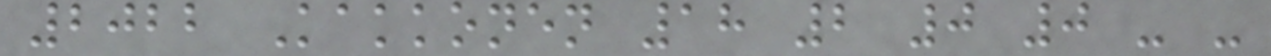2022 Kakkonen 18 2 0 0 - -
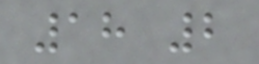18 2
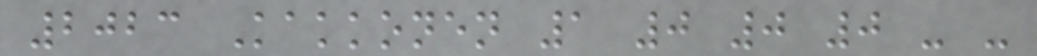2023 Kakkonen 1 0 0 0 - -
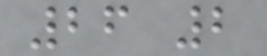26 2
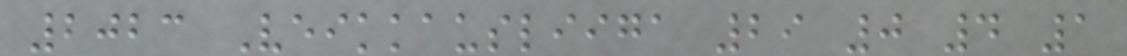2023 Veikkausliiga 29 0 4 1
